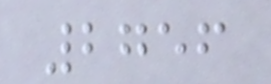2756
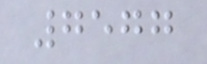7577
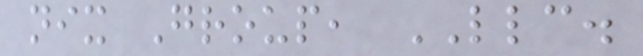nix Group, LLC.
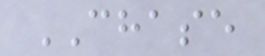CHASE
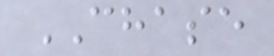CHASE
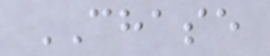CHASE
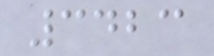3423
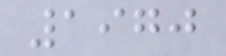1970
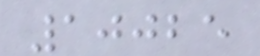10025
